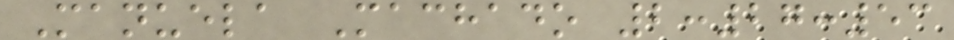Manuela Machado 2:27:53
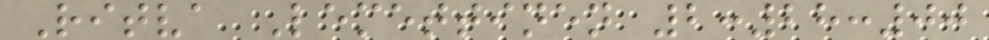Ritva Lemettinen 2:28:00
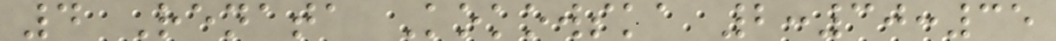4 Renata Kokowska 2:30:35
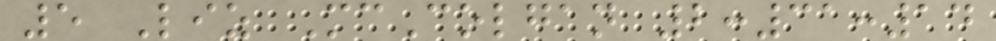5 Liz McColgan 2:31:14
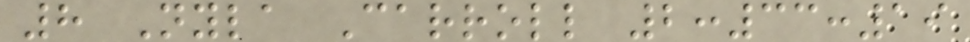8 Nyla Carroll 2:33:19
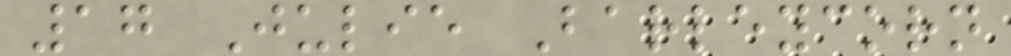17 Julie Barleycorn
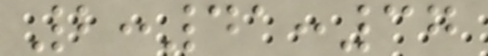2:41:37
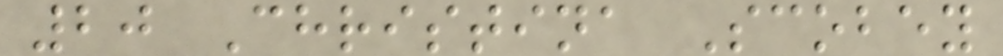20 Christina Scobey
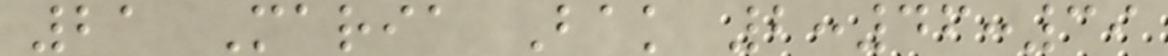21 Maria Bak 2:46:39
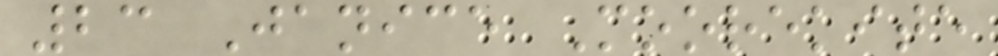23 Janice Moorekite
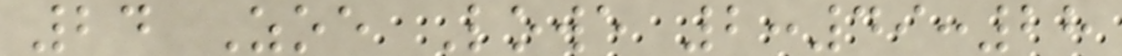24 Zoe Lowe 2:49:28
